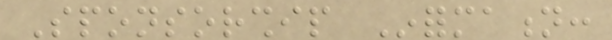Sponsorship Information:
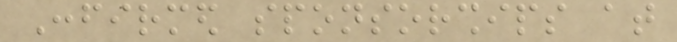Confirmed sponsorships at
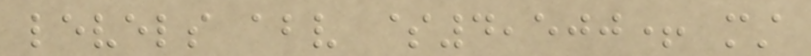levels above $4,500+ must
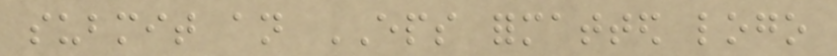submit an EPS formatted logo
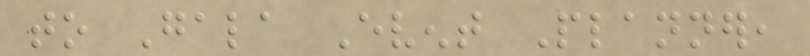to Gala Event Planner,
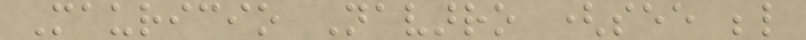Mauricio Navarro (see below
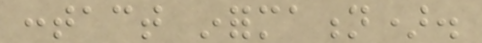contact information).
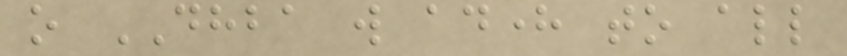o DHBA will adhere to all
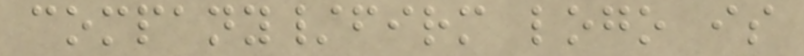company/firm logo is
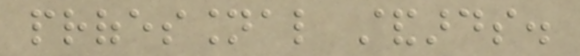professional standards.
